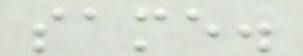same.
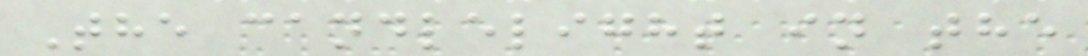The candlelight in the
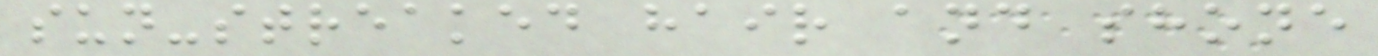sun-streaked hair and shone
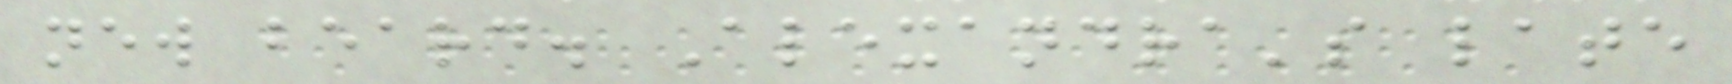new beard. Alexandra's late
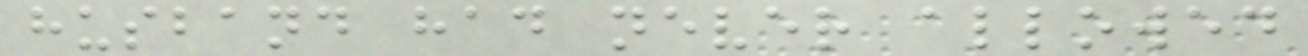husband had never allowed
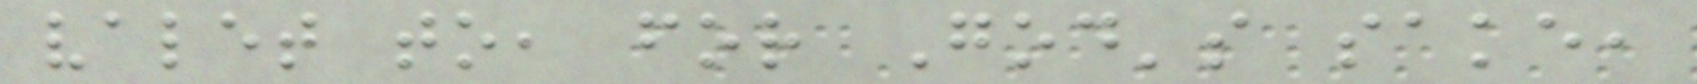valet to, for God's sake,
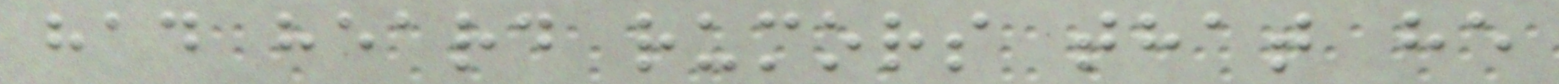had heard rumors that he
